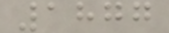1877
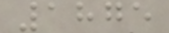1875
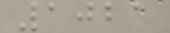1021
